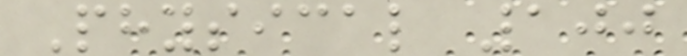Physical 100
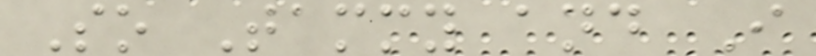So Tammy and I
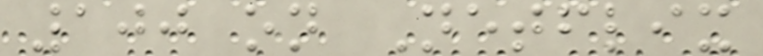100 on Netflix
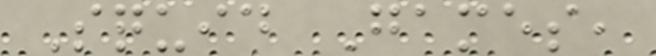Squid Games,
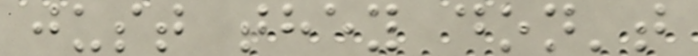just they don't
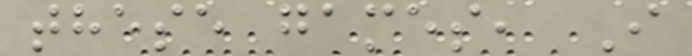these games, I
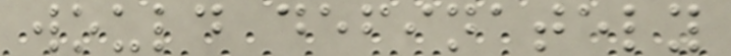would definately
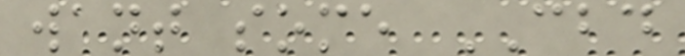want some CBD
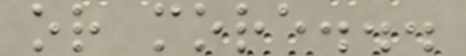or more...
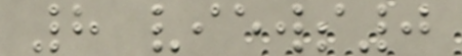8 views0
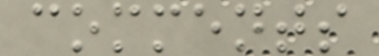comments
